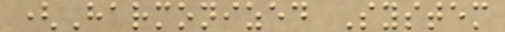(Harmonized System
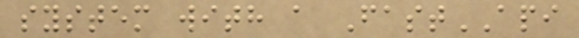system with a FastAPI
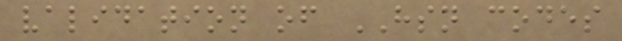validation of HSN codes
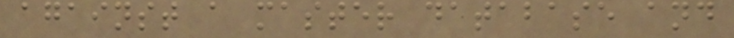against a master database and
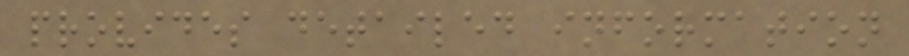provides detailed information
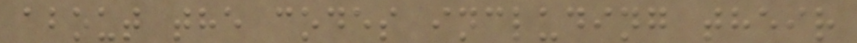about the codes including their
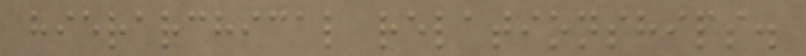hierarchical relationships.
